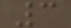3
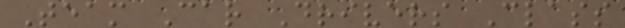Team Car Drivers Class
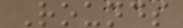Rounds
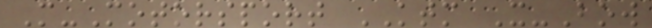M-Motorsport KTM X-Bow
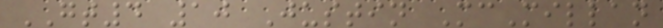GT4 10 Justin McMillan
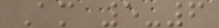Am 5-6
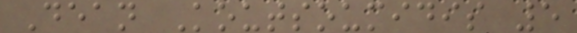Dean Koutsoumidis 5
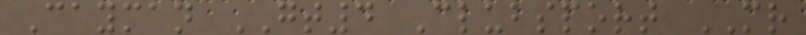Cayman GT4 Clubsport MR
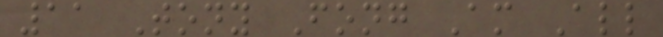11 Tony Fong Am All
